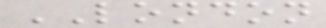LONDON
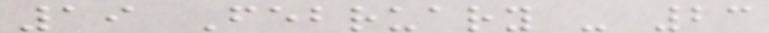19 February - 23
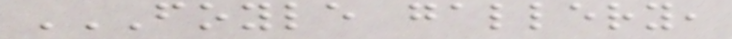FOYLE GALLERY,
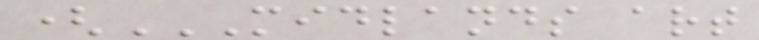(MIDLANDS ART
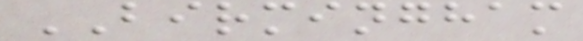BIRMINGHAM
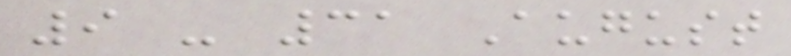9 - 31 August
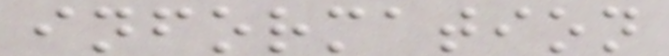information
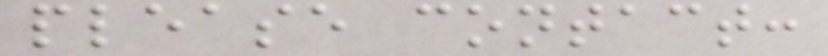please contact:
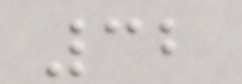32
